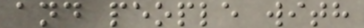and people with
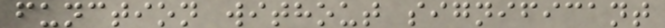function without significant
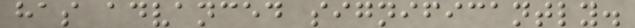has advanced significantly.
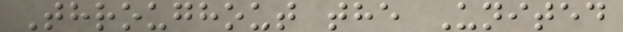Throughout the United
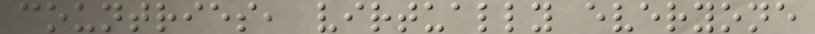countries, virtually everyone
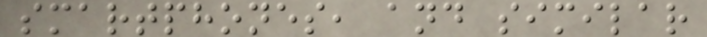smartphones, and similar
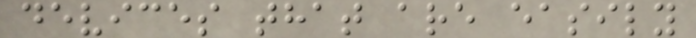devices that are easily
